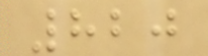820
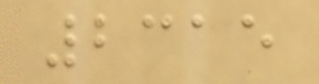2315
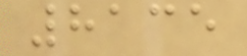8135
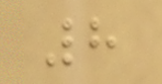8
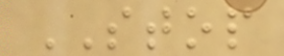STOP
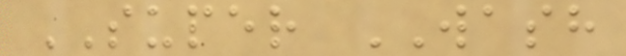SUPER WASH
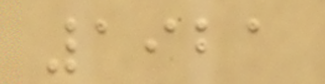1921
